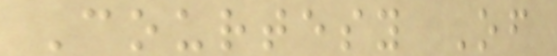Courtesy Of
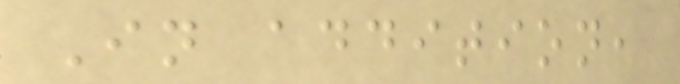In addition,
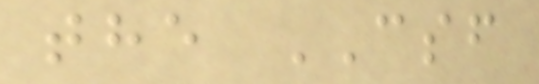the CSF
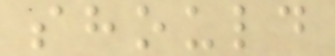should
